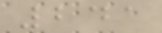241
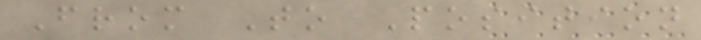From To Position
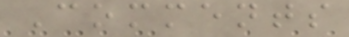Comments
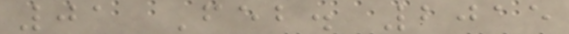01 Feb. 2015
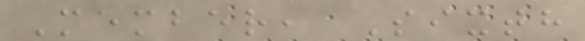Member, Sixth
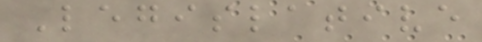Legislative
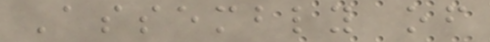Assembly of
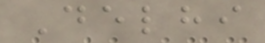Delhi
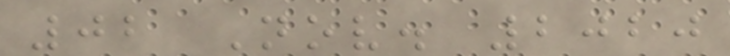02 Nov. 2020
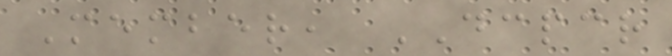Member, DCPCR
